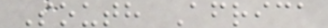South Africa
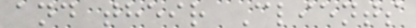and their Clients
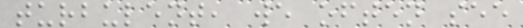turbulent, we often see
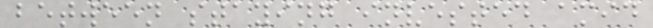between staying invested amid
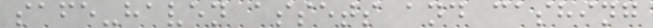safe-haven assets and cashing
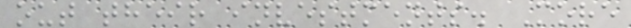out their investments. More
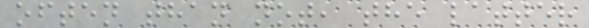often than not, the latter
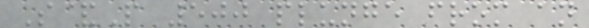S&P 500 plunge from an
